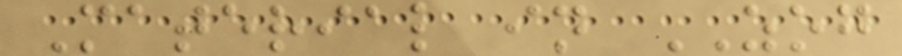Material in ZOG
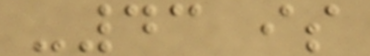-43 is
